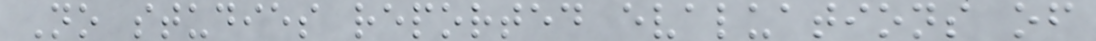No studies reported evaluations of
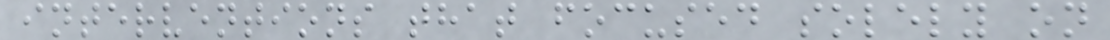interventions that focused solely on
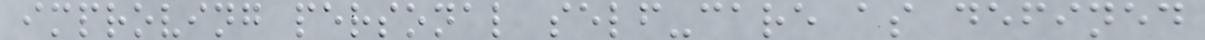improving personal self-care as defined
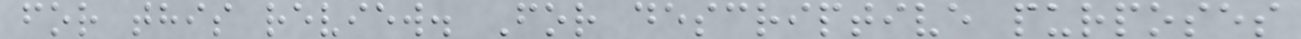for this review. For descriptive purposes
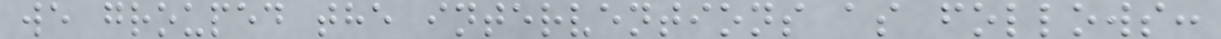we grouped the interventions as follows:
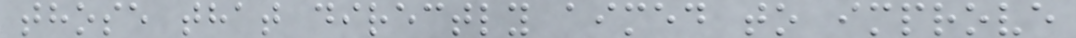those that directly aimed to improve
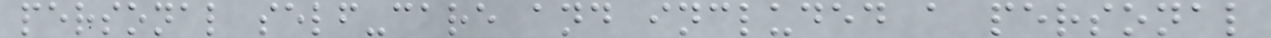personal self-care and included a personal
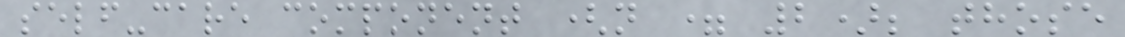self-care component (n = 2); those
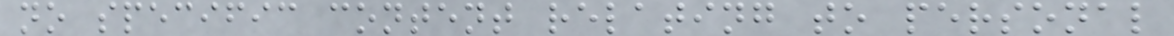no specific content relating to personal
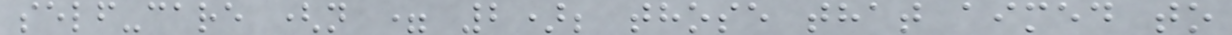self-care (n = 2); those that aimed to
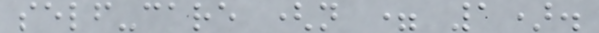self-care (n = 1).
